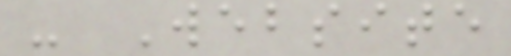- Website
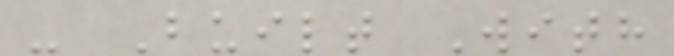- Built With
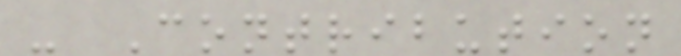- Contribution
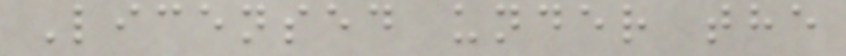Licensed under the
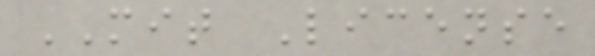MIT License
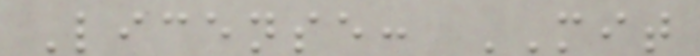License: MIT
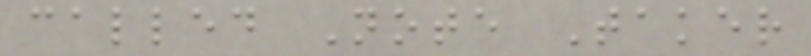called Note Taker
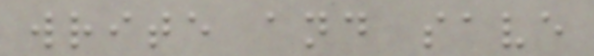write and save
